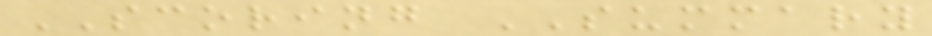SCORING SUMMARY
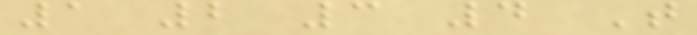1 2 3 4 T
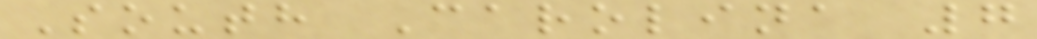South Carolina 7
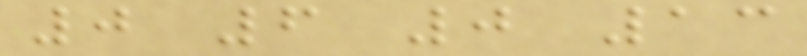0 6 0 13
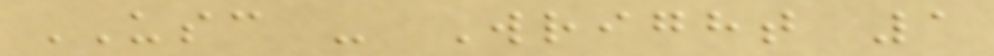USC - Wright 1
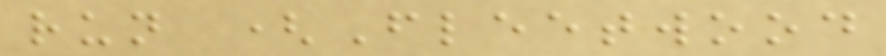run (Fleetwood
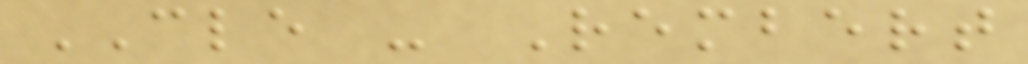CLE - Rembert
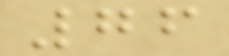76
